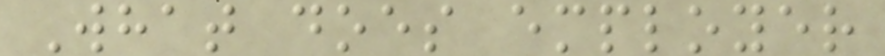What does employer
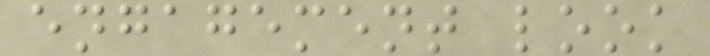engagement look
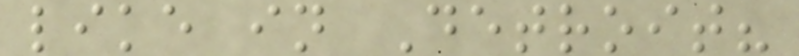like in Detroit?
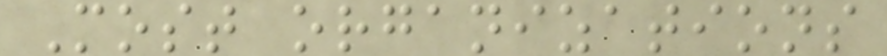Most organizations
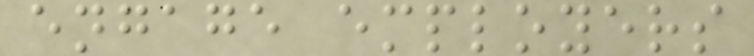engage employers
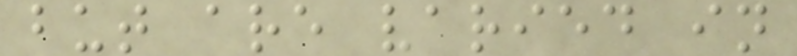but are varied in
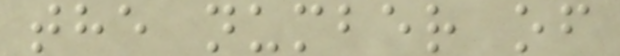the number of
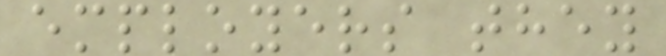employers they
